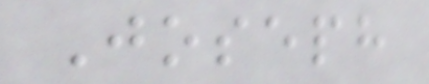Joseph
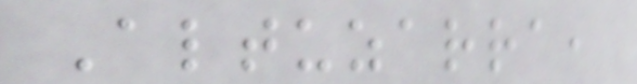Altuzarra,
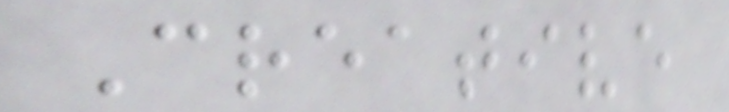Creative
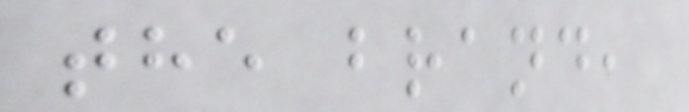the brand,
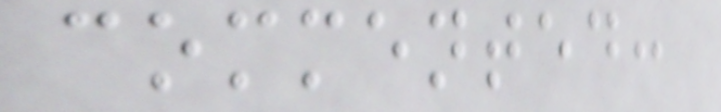commented:
